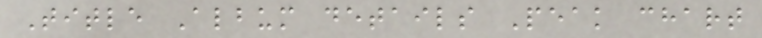Title Album details Peak chart
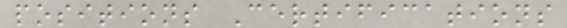positions Certifications
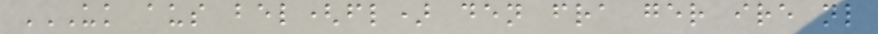UK AUS BEL(FL) DEN FRA GER IRE NL
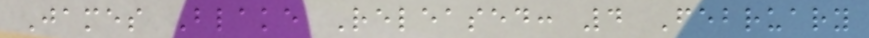James Blake Released: 4 February
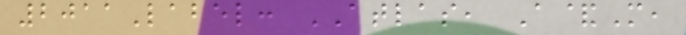2011Label: ATLAS, A&M,
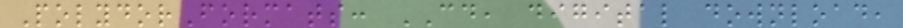PolydorFormats: CD, digital download,
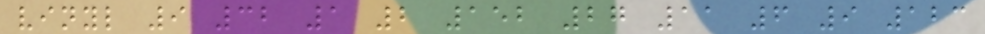vinyl 9 32 1 2 152 27 11 6 9 123
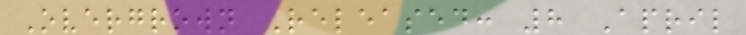Overgrown Released: 8 April
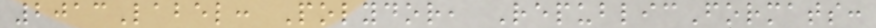2013Label: Polydor, RepublicFormats:
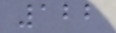122
